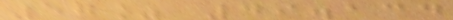57% 49.134
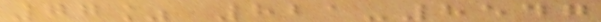77% 821-8547
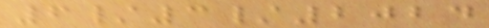6/3/2024
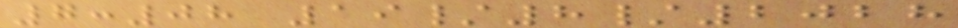7:08 19/8/2028
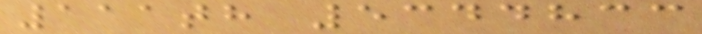111th 5344833
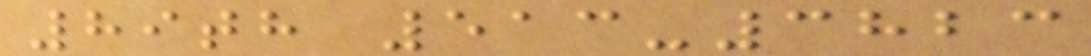89th 513-3823
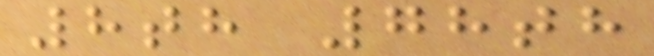8th 78th
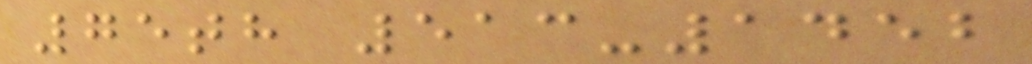75th 513-1452
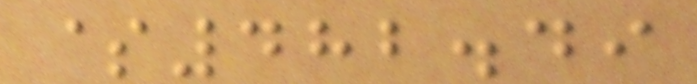$482.49
